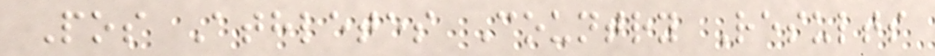Pos Athletes Country Results
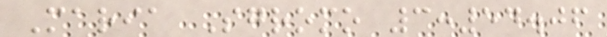Maria Sgromo 3:54.06
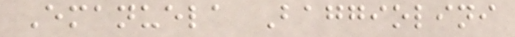Emanuela Baggiolini
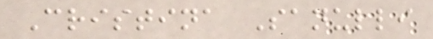Cristina Sanulli
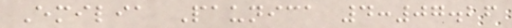Emilia Paunica 4:07.26
